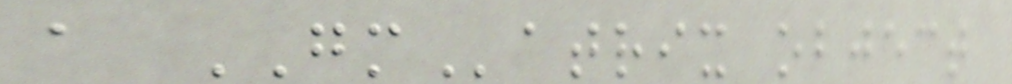a GMatrix object
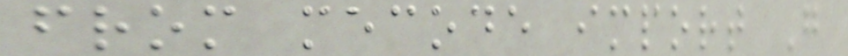from mecode import G
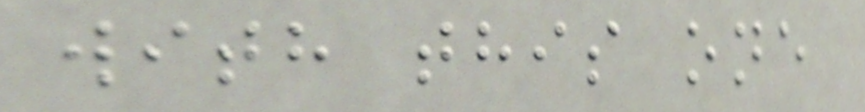with this one
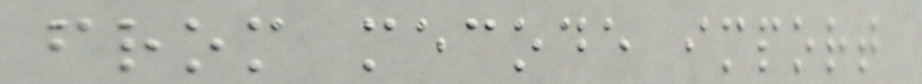from mecode import
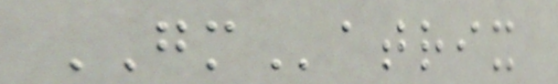GMatrix
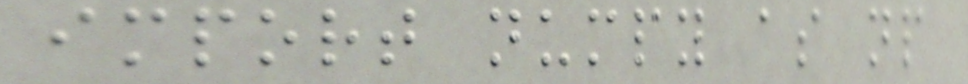import numpy as np
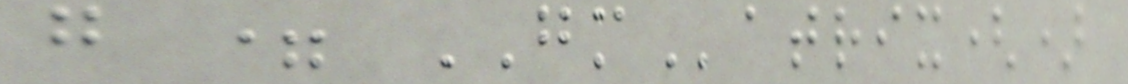g = GMatrix()
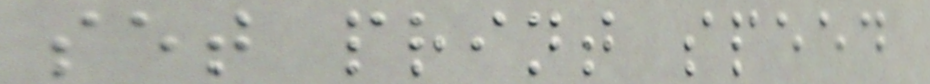set print speed
